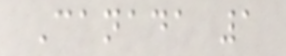Canada 1
